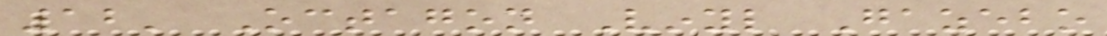12' Octagon Vinyl Gazebo
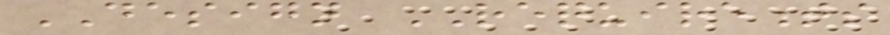DESIGN REQUIREMENTS
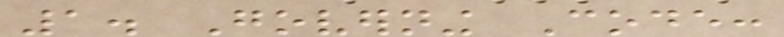1. Governing Code:
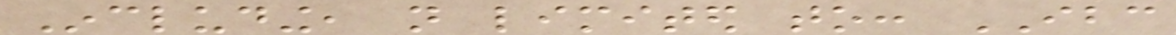Including, not limited to: IBC
